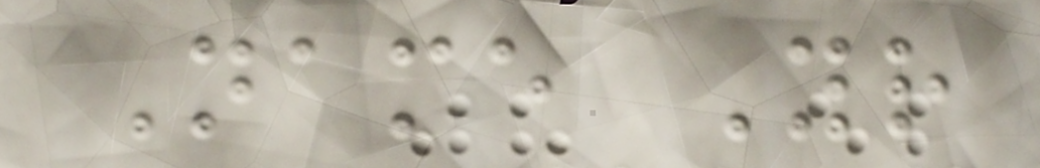Name Yr
